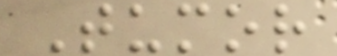Tumor
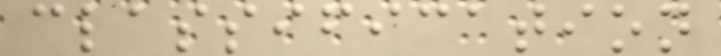classification
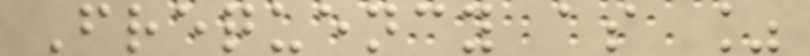Frequency as %
